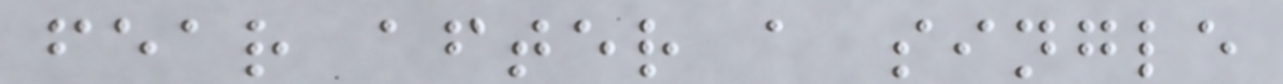fear after a single
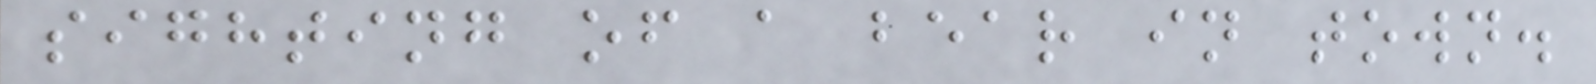sighting of a bear in town.
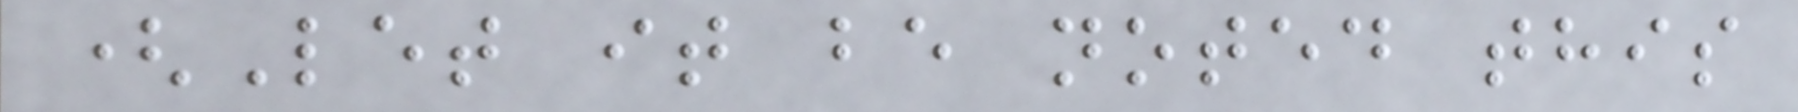(Let it be noted this
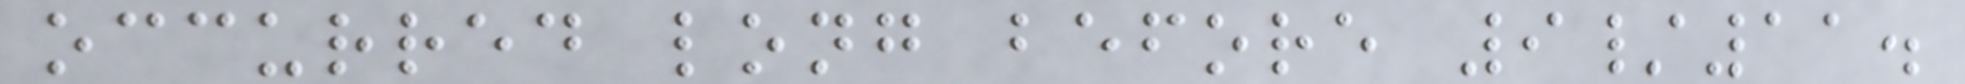occurred long before 9/11.
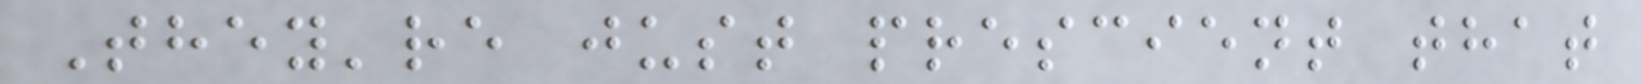They're just prescient that
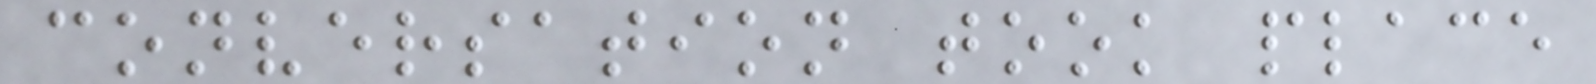conversation took place
